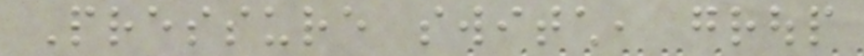Pressure switch, group
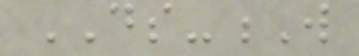DS-W
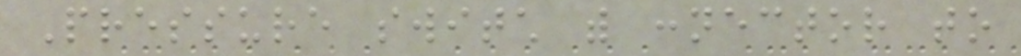Pressure switch with connector to
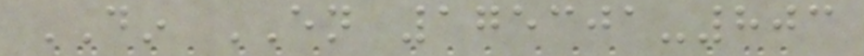DIN EN 175301-803
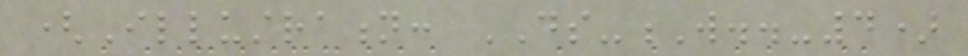(Illustration: DS-W..-4)
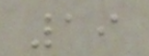19
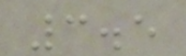3.5
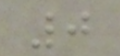0
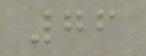76
